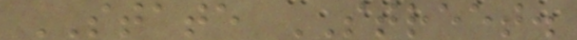STATE STREET.
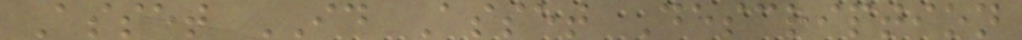Asset ID Asset Description
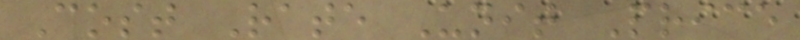Cost Rate Unit Price
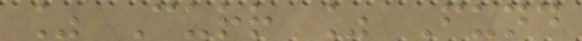% Curr % Fund
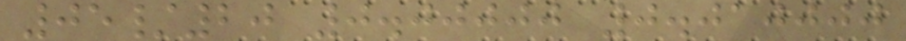05/20 0.00000 0.010000
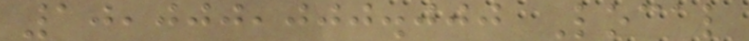10,000,000.000 Local
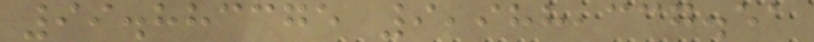99.883375 9,988,337.51
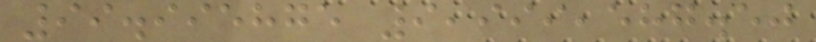99.995875 9,999,587.50
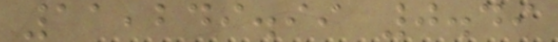11,249.99 0.49
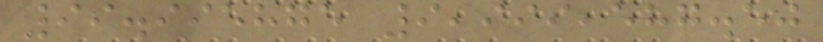99.995875 9,999,587.50
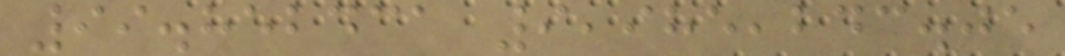99.852431 9,985,243.05
